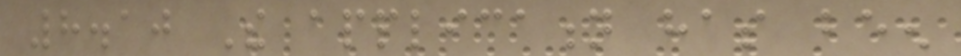8.10 The application has been
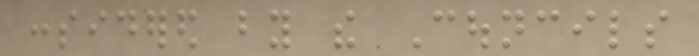considered by the Councils
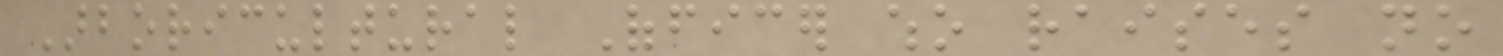Arboricultural Officer who raises no
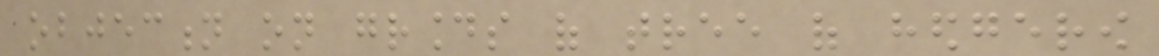objection on grounds of tree of hedgerow
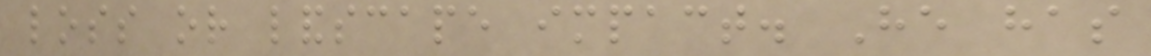loss or landscape impact. He has
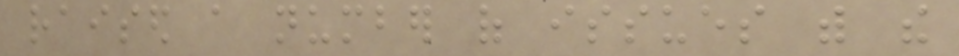raised a number of issues with the
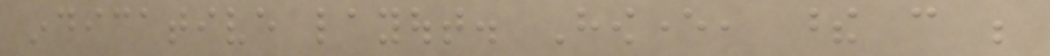indicative layout. However, these can be
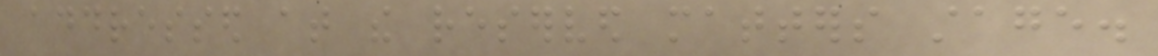addressed at the reserved matters stage.
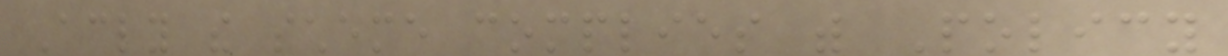Accordingly the scheme complies with Policy
